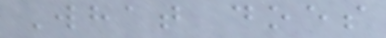What does
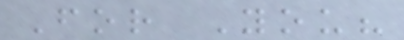For You?
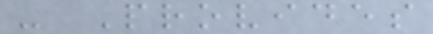- Provides
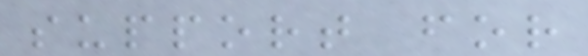support for
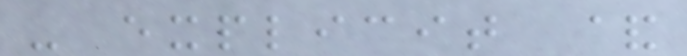- explicit &
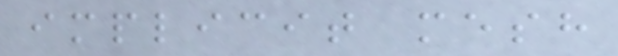implicit mesh
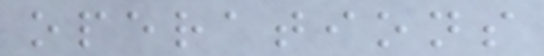operations
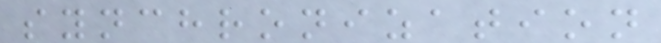synchronization
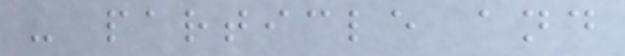- particle and
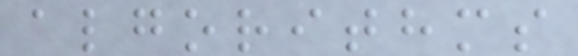algorithms
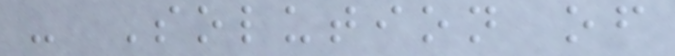- Solution of
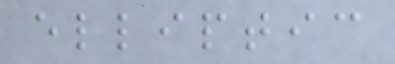elliptic
